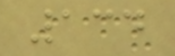134
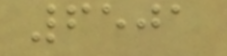6501
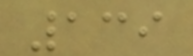139
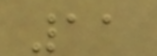11
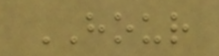HOUR
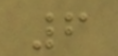6
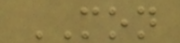MON
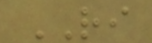RI
